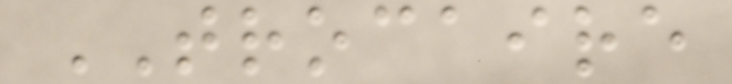TROCAIRE
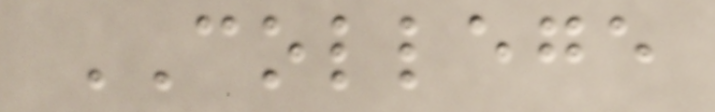COLLEGE
